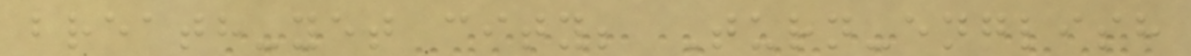breath-yet city; Turn-english
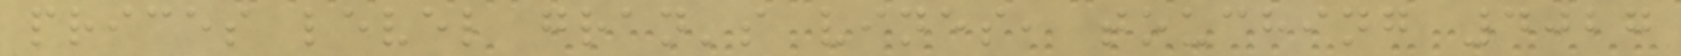prices level gran's vines, touching 4027
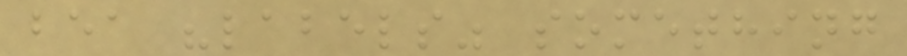bea "labels" something
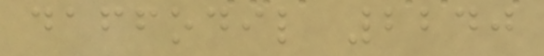daffodil 2240
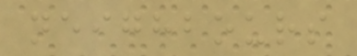neighbours
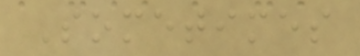Sometimes
